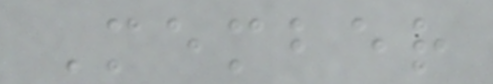Member
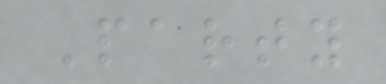Party
